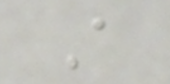A
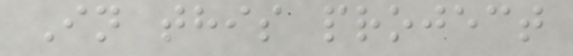In this project
